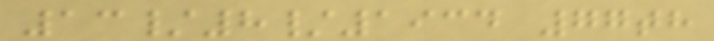13/8/1934 77th
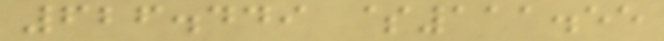626.449 $111.55
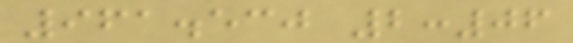961.530 2:06
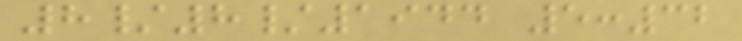8/8/1944 5:32
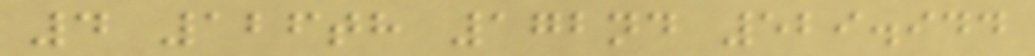4 126th 172nd 529.944
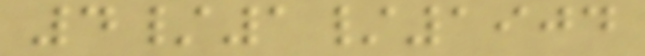4/1/1904
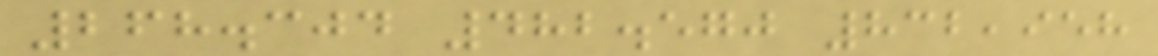268.304 482.570 832,958
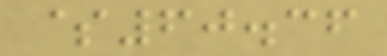$60.36
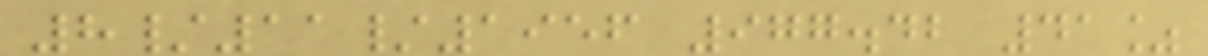8/11/1956 977.42 41%
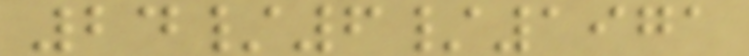24/6/1971
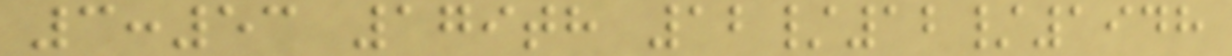3:53 179th 12/12/1948
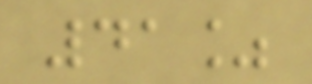41%
